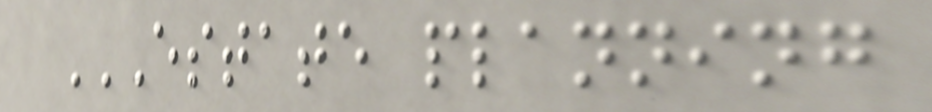ESTATE PLANNING
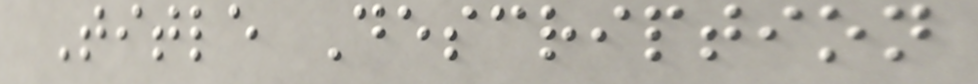Title Description
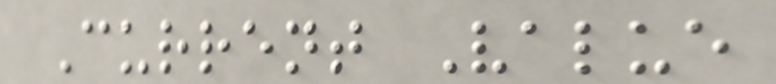Current Value
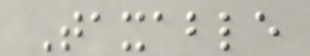Taxable
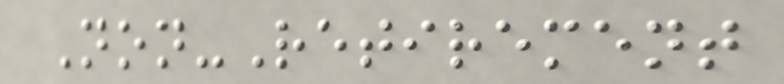Non-Retirement
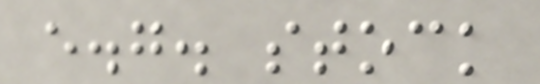e.g. stock
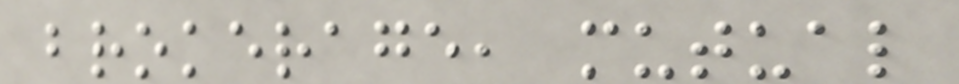brokerage, mutual
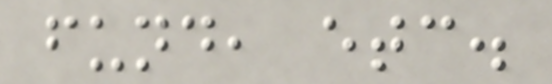fund, etc.
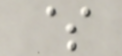$
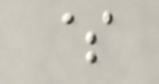$
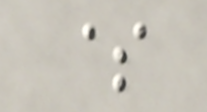$
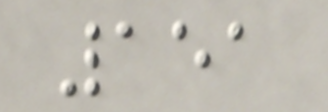151
